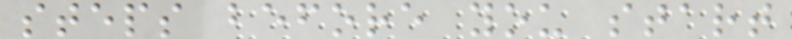steps before you start
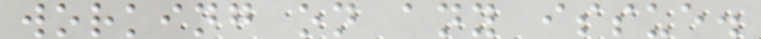working on any issue.
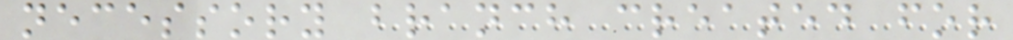necessory branch created for
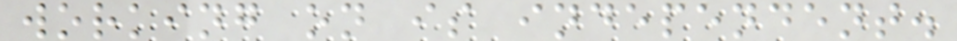working on is independent.
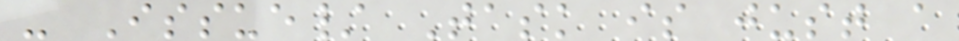- Issue/ Task is just a
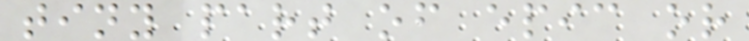tiny part of epic or
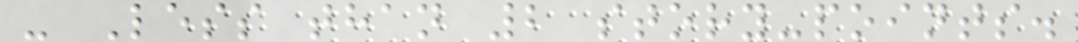- Less than 2 story-points.
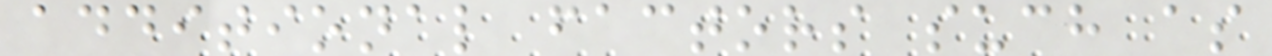additional factors such as
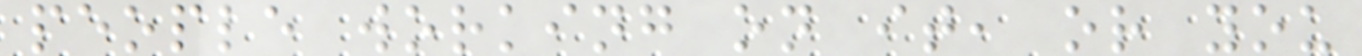people working on it, or you
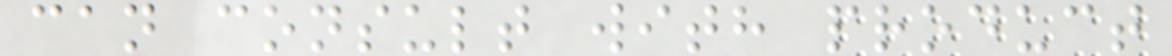can consult with product
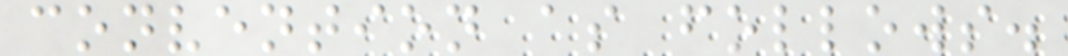convention as follows.
